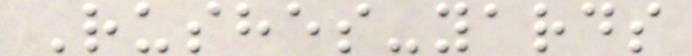Rushes-yards
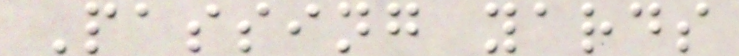Passing yards
